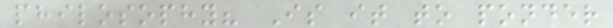philosophy? Is it to ponder
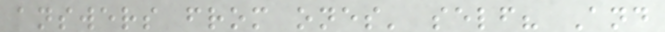answers from ones' self? And
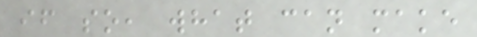if so, what can make
